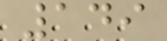149
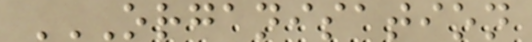ORGANISATION
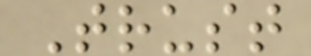Trust
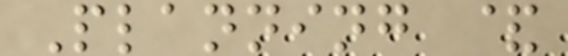Planning &
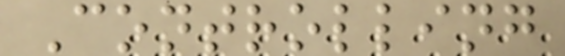Controlling
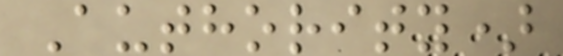Authority)
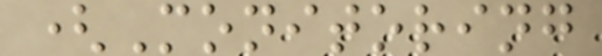(Monitoring
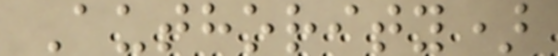Authority)
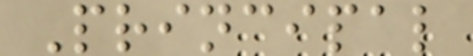Principal
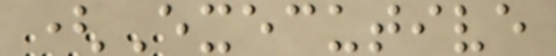(Executive
